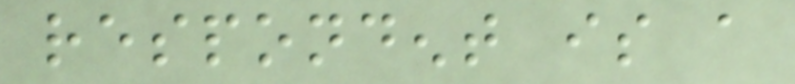respondent is a
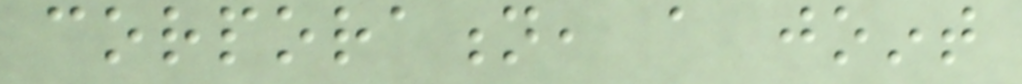corporation, a joint
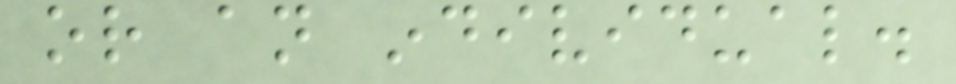or an individual.
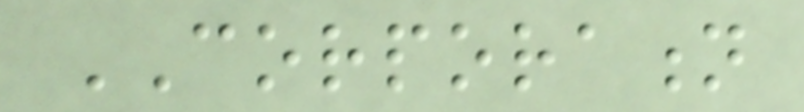CORPORATION
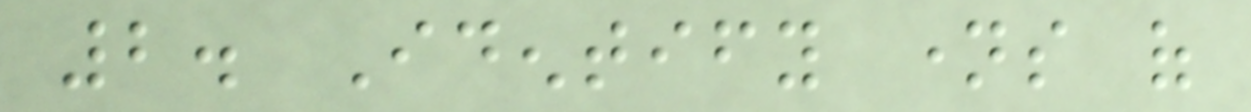2. Identify names of
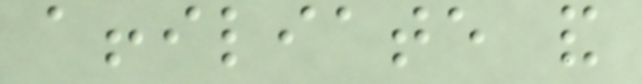affiliate and
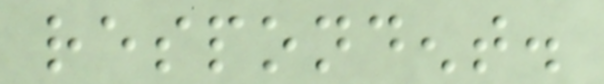respondent.
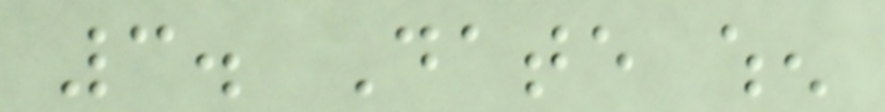3. Date when
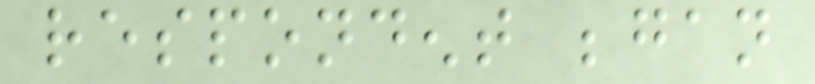respondent began
